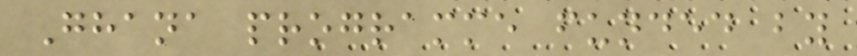Ghana programme funded by
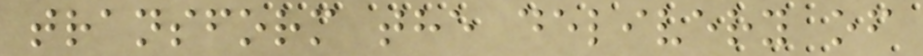transform the delivery of
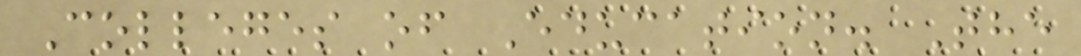Colleges of Education. The
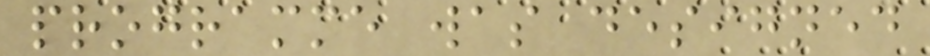programme was designed
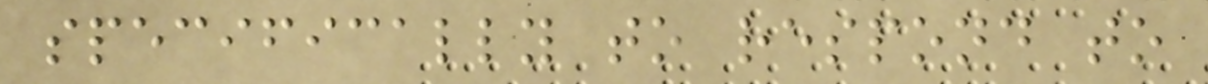specifically to respond to
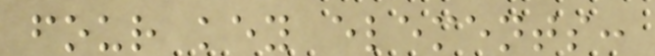four key elements:
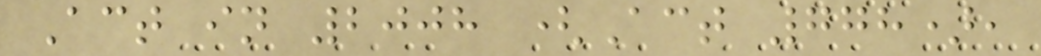Act in 2008 (Act 778),
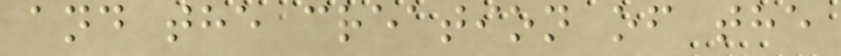and the creation of the
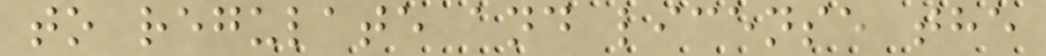to regulate and license the
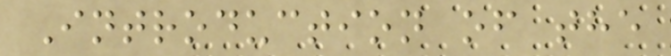Introduction of the
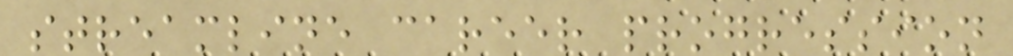streamline career progression
